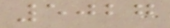5027
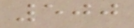500
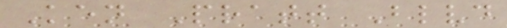Ken Pratt Blvd
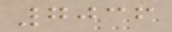7036
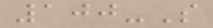100-S
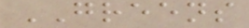GREENS
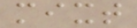mixt
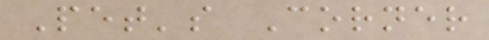Pet's Corner
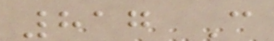817 C
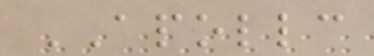APOLLC
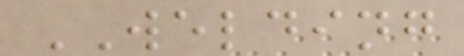WELDING
